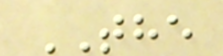THE
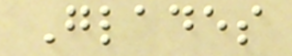Glades
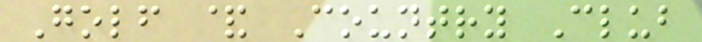Golf & Country Club
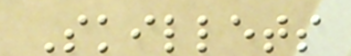Skillets
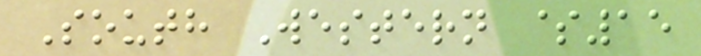South Western $15
